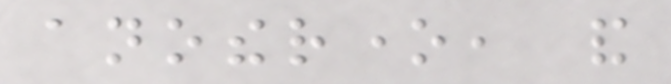anotherone, and
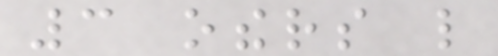3 others like
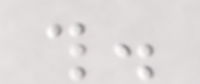this.
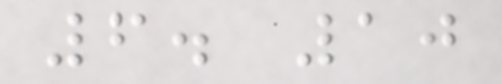6. 10
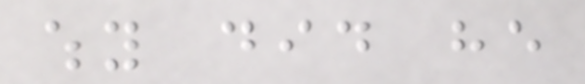why did he
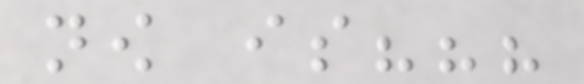now is???
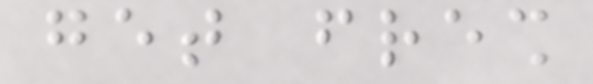get fresh
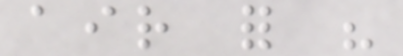air for his
